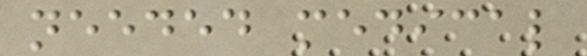needed medical
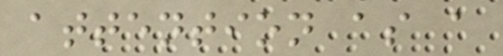attention as a
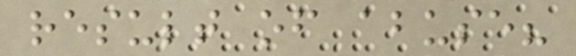result of abuse?
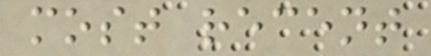most recent
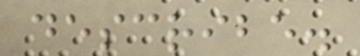describe.
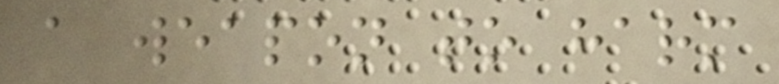a weapon to harm
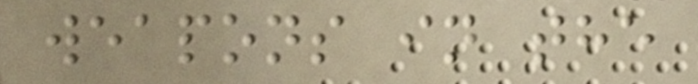weapons in the
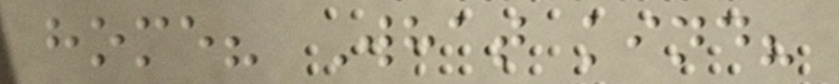home? What kind?
